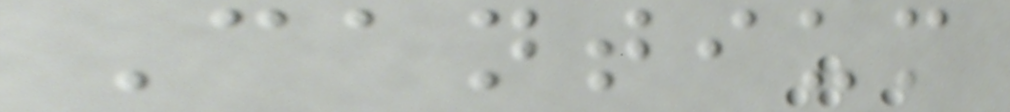Cantium
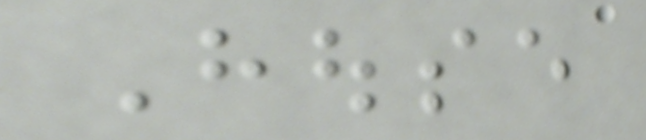House
